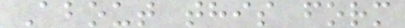About this form
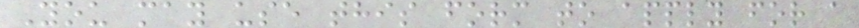You may use this form to apply for a
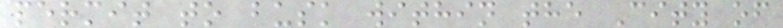permit to busk within the City of
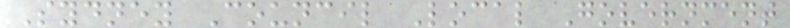Sydney Council Local Government
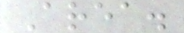Area.
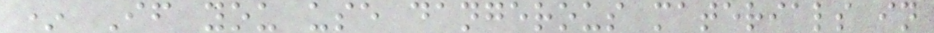* If you use dangerous materials in
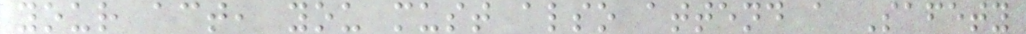your act, you must also attend a Safety
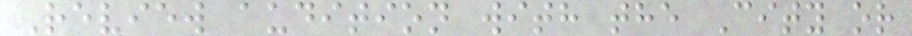Review audition with the City or
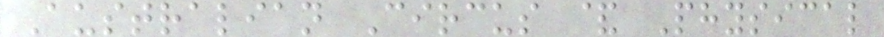Australian Circus & Physical
